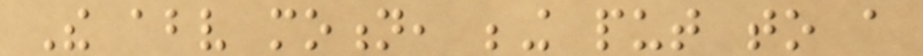The above motion, being put to a
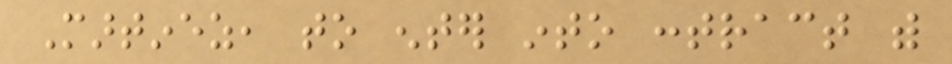Martinez, to enter into contract with
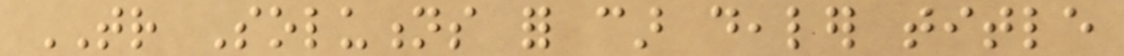TR Solutions for car dealer title
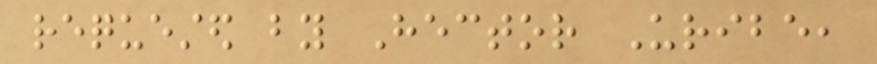requested by Hector Uribe,
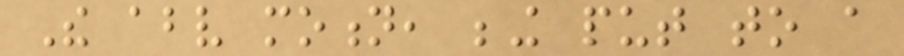The above motion, being put to a
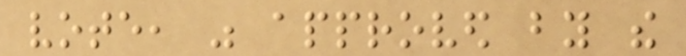vote, was approved by the
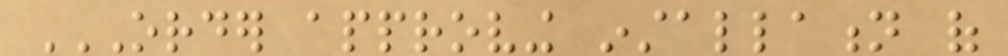ORDER APPROVING INSTALLATION OF
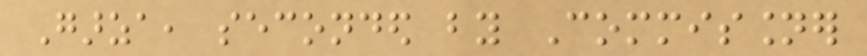Garza, seconded by Commissioner
